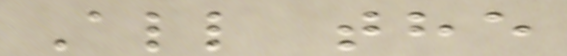All the
